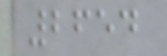2654
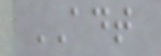ADT
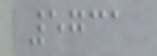5731
